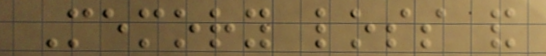Memory loss and
